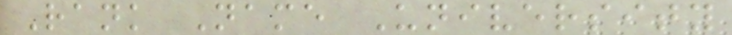Rank Name University
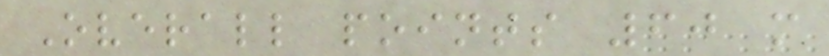Overall points 60 m
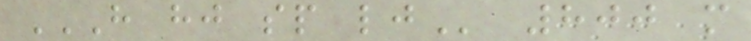H HJ SP LJ 800 m
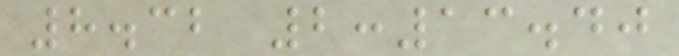8.32 2:13.40
